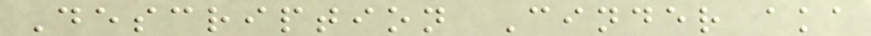Description Cinder aka
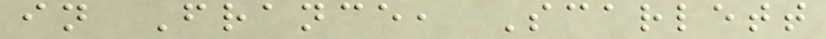in France, Scarlett
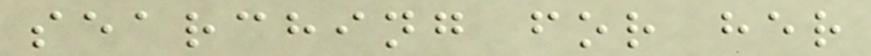searching for her
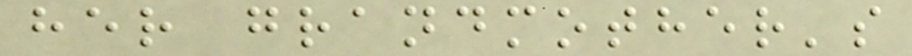her grandmother's
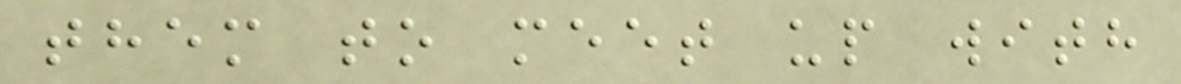them to meet up with
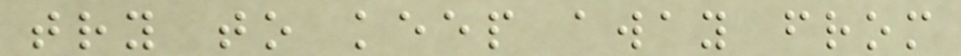try to keep away from
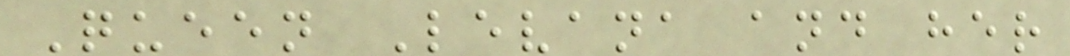Queen Levana and her
